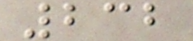232
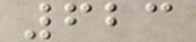623
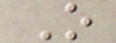O
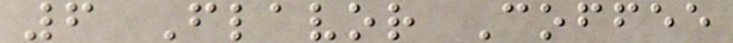6 Flavor Coffee
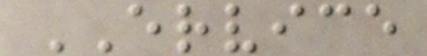ERVICE
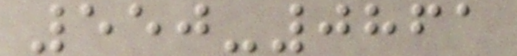550-0861
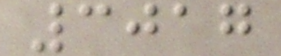3017
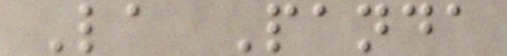La Panda
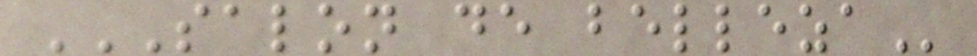SALON DE BELLEZA
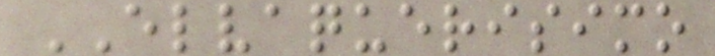ELVAQUERISIMO
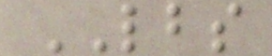LBS
